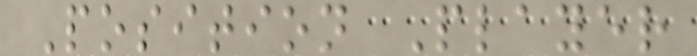Position Player
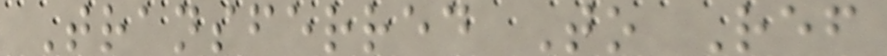Transferred To Ref
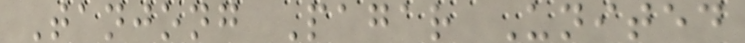Tanjong Pagar United
